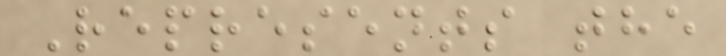Represents the
